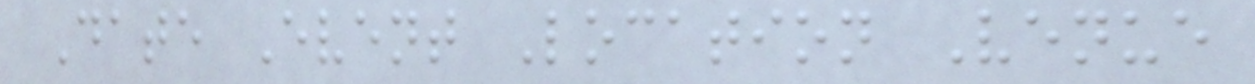Date Event Location Venue
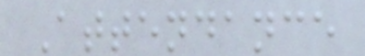Attendance
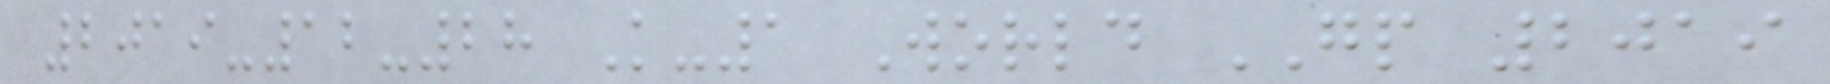2019-12-28 K-1 World GP 2019
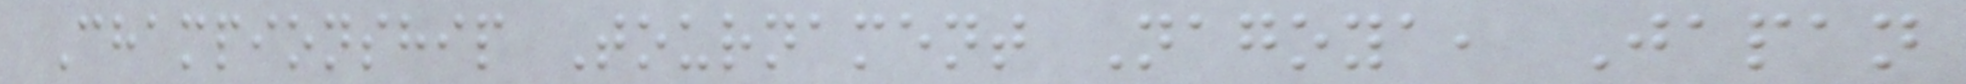Championship Tournament Nagoya, Japan
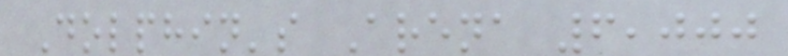Dolphin's Arena 6,000
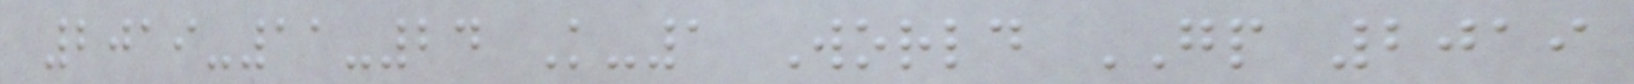2019-11-24 K-1 World GP 2019
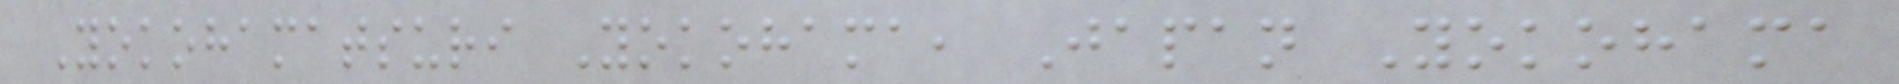Yokohamatsuri Yokohama, Japan Yokohama
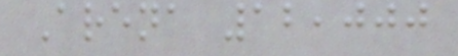Arena 12,000
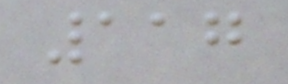117
